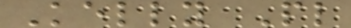Kelly Pl
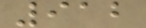912
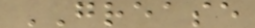GREASE
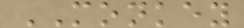MONKEY
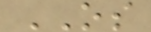OS
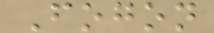Fogon
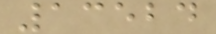13524
